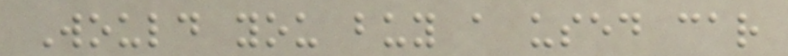Would you buy a used car
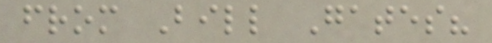from Bill Gates?
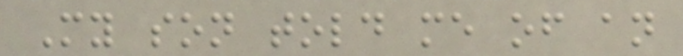My son told me of an
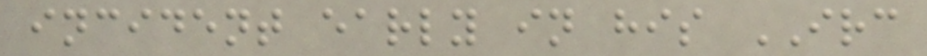incident early in his IRC
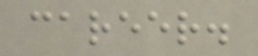career.
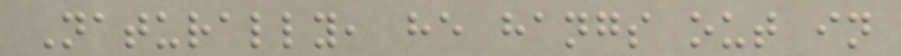Naturally, he hangs out in
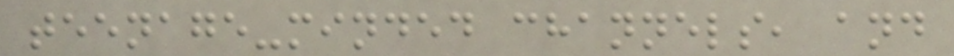teenage-minded channels, and
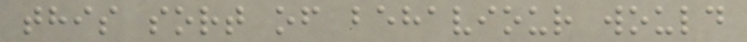this sort of behaviour would
